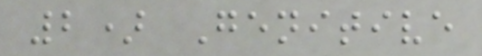2) Genitive
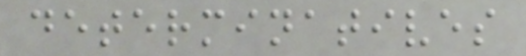determinatives
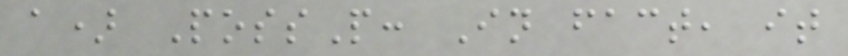a) PossP: In fact, it
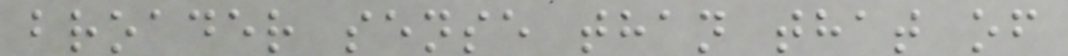broader sense than that of
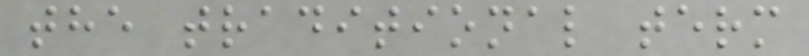the traditional term
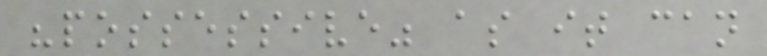"possessive" as it can
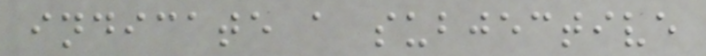indicate a subjective
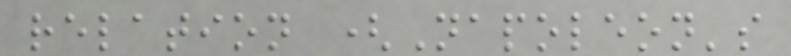relation (Napoleon's
